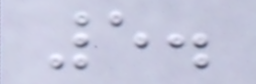5.
